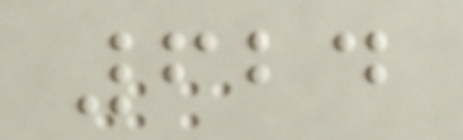624
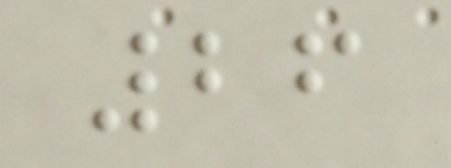26
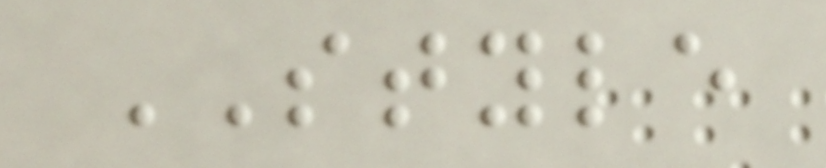STYLE
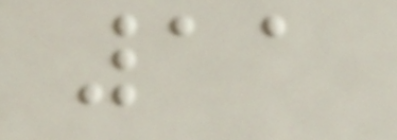11
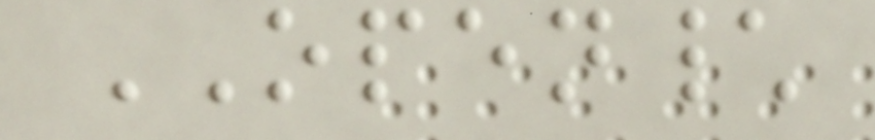OPEN\
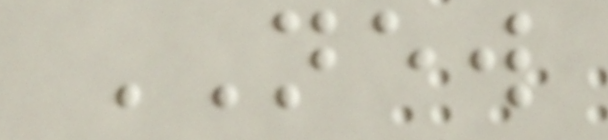NEW
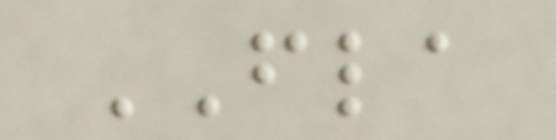FLA
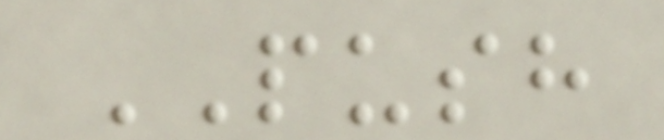PUSH
